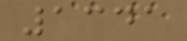1341
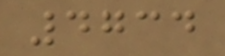4734
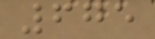675
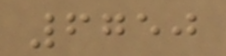6750
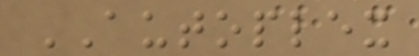AUTOPLEX
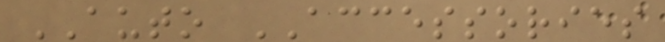AUTO ACCESSORIES
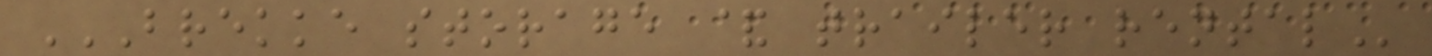BREKKE STORAGE & TRAILER RENTAL
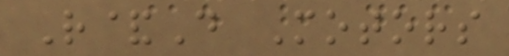R&D Motors
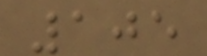105
